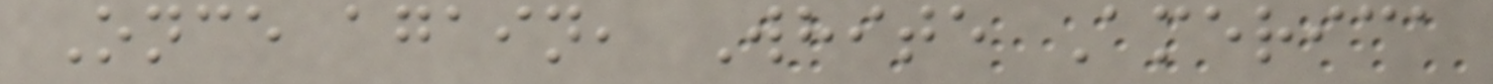Once again, White America
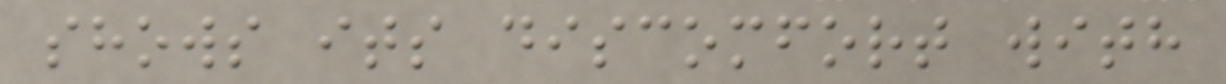shows its discomfort with
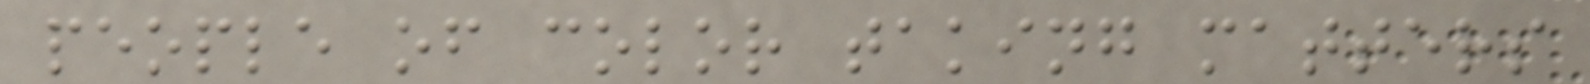people of color taking matters
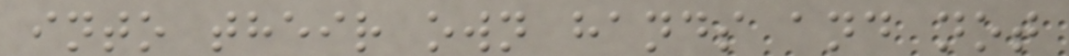into their own hands and not
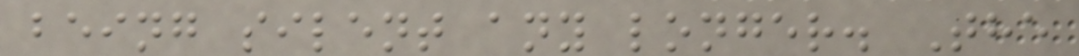being silent any longer. The
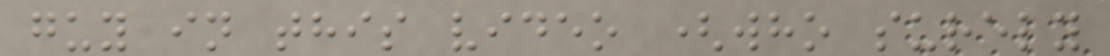guy in this video (who surely
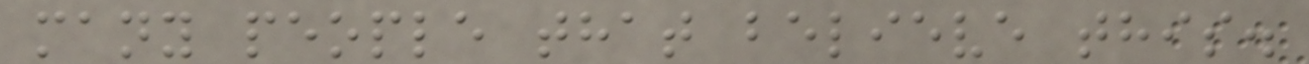many people that believe this.
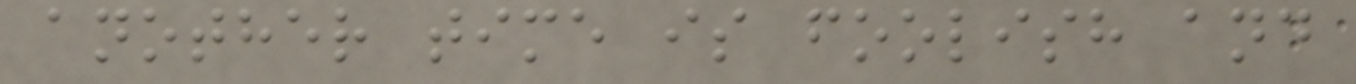another time is foolish and
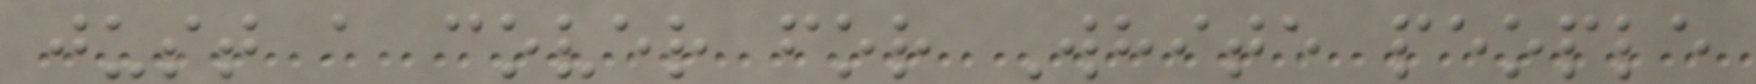just a cover for White people
